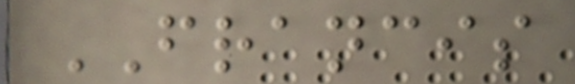FRANCIS
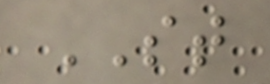ST
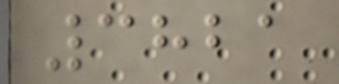3821
